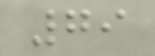79
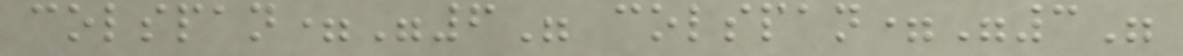colspan="6" colspan="3"
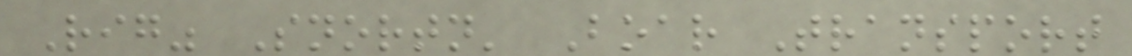Rig" Snortn' Boar Transport
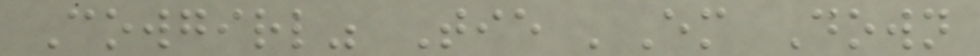Cowgirl" Tie 'Em Down
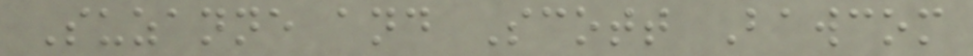Suzanne and Scott Bawcom
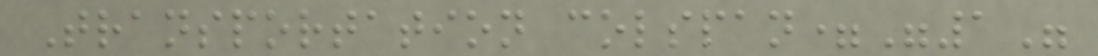Transportation colspan="1"
